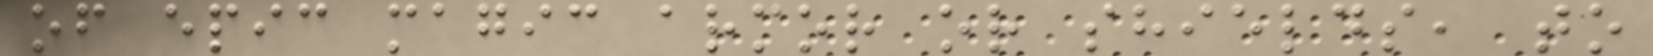of epic magic armor or shields, to
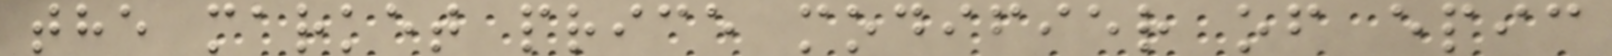the market price modifier of epic
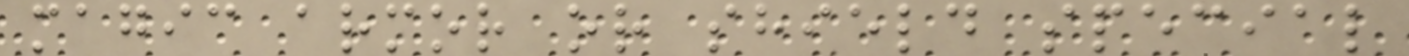magic armor or shield special
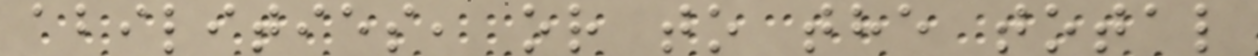abilities, or to the total
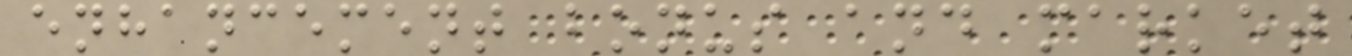enhancement bonus and market
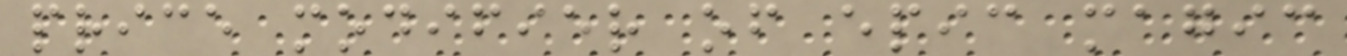price modifier of epic magic
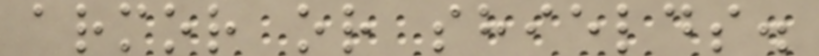armor or shields.
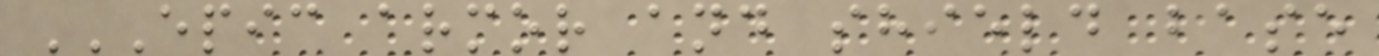EPIC ARMOR AND SHIELD BASE
